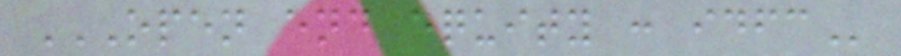OPEN END EQUITY : IDFC
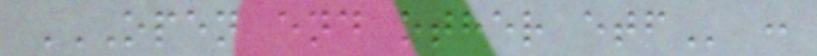OPEN END OTHER ETF :
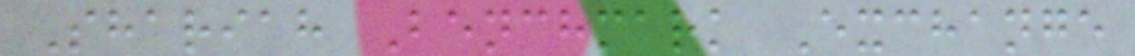Shariah Benchmark Exchange
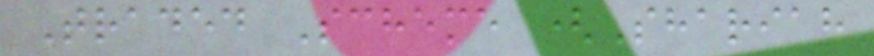Traded Scheme (Shariah
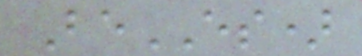BeES)
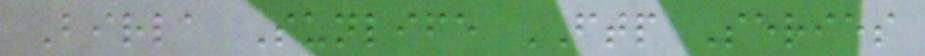Birla Sunlife FTP Series
